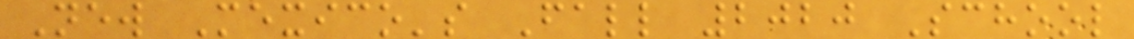New Mexico's Fall 2020 School
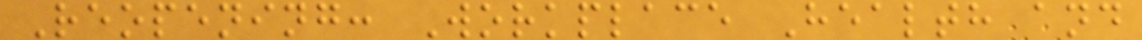Reopening: Workplace Health and
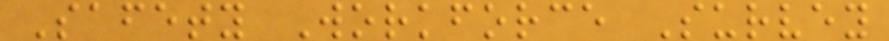Safety Workforce Survey
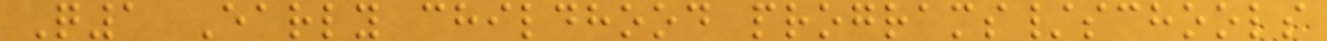Q1 Early childhood programs/schools
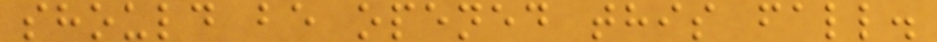should be opened this fall.
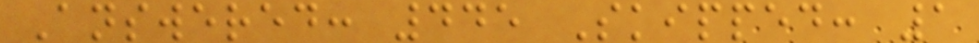Answered: 445 Skipped: 1
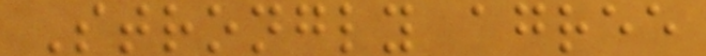Strongly agree
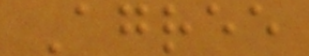Agree
